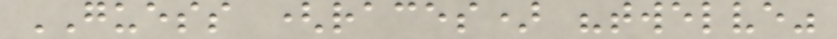GUESS (races) "twelve"
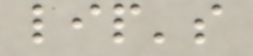lip's
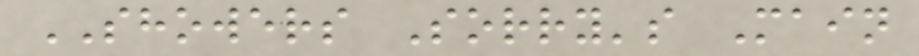SHOWERS Sorry's Main
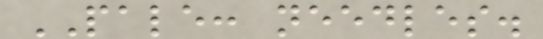PALE: needles.
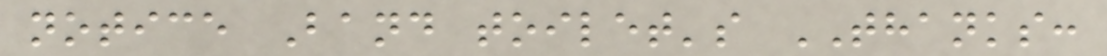notice Band toilet's THANKS:
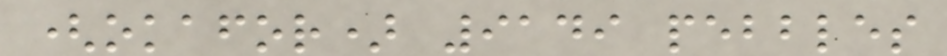(okafor) 9149 pebbles
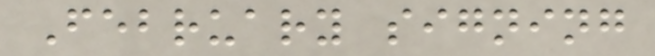February signing
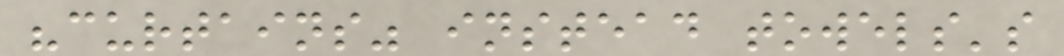"curtains" instead towels's
